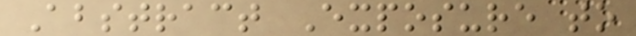Abstract Exposure to
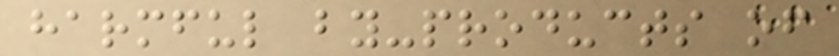harmful by-products of
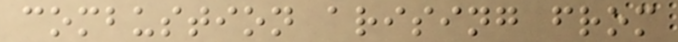combustion arising from
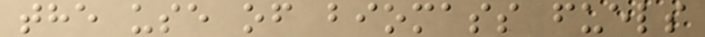the use of biomass fuels
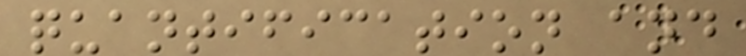quantification and
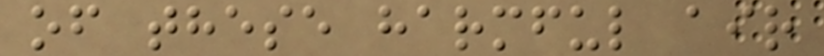of these harmful air
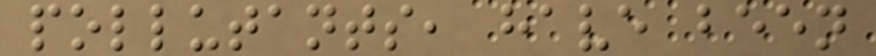pollutants, have been
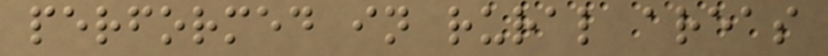performed in rural areas
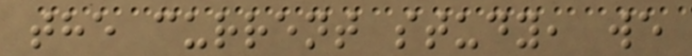the current study, we
